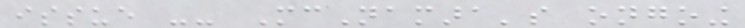issue -- McNamara's ongoing
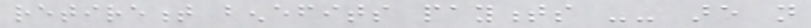retirement benefits payments -- are not
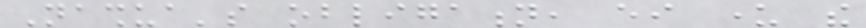Nashua's obligation, either under the
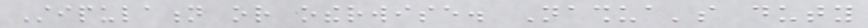Stipulation or otherwise. Nashua's duty
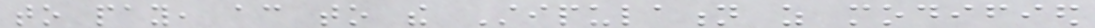to pay, according to the Stipulation as modified
